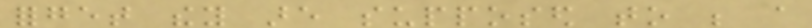forget they are supposed to be a
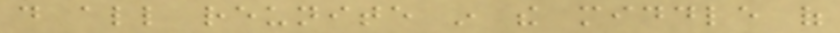do all reunite in the middle of
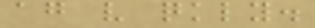again very quickly.
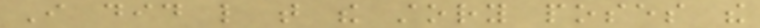I did like that the story poses the
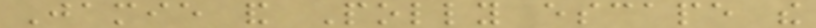Jamie and Polly escape the
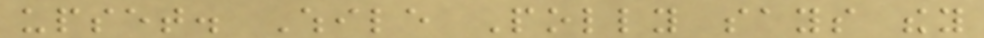upset. While Polly says they
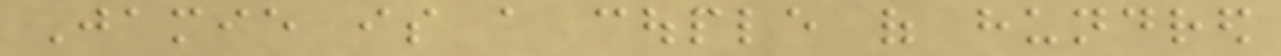Jamie is a couple of hundred
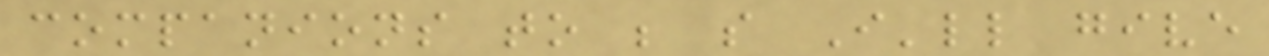companions to be so I'll give
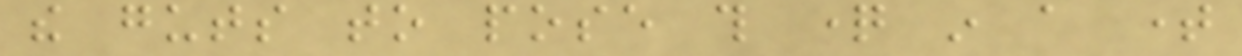the guts to pose this question in a time
